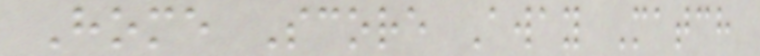Home Score Away Match
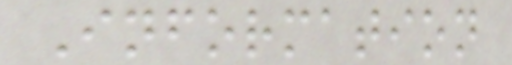Information
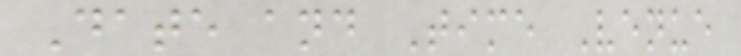Date and Time Venue
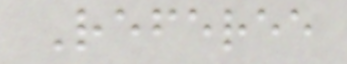Referee
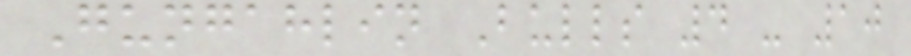Gungahlin Bulls 4 - 10
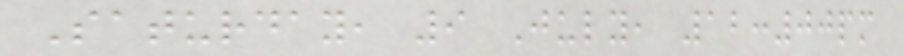Saturday, 9 July, 12:00pm
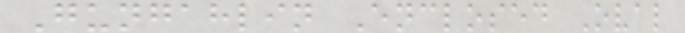Gungahlin Enclosed Oval
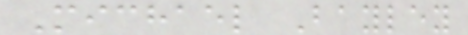Michael Bayley
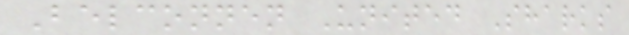Belconnen United Sharks
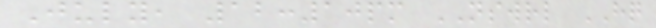July, 12:10pm NSWRL HQ
